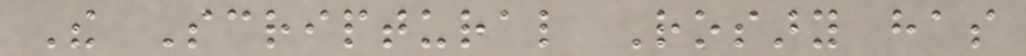The Scriptural Rosary has
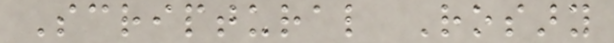Scriptural Rosary
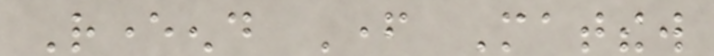Reverend Father Matthew
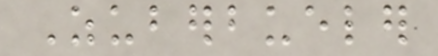Zuberbueler
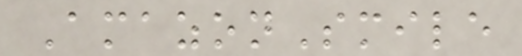AmazonSmile
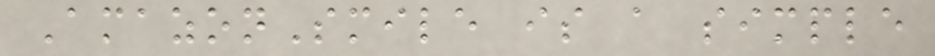AmazonSmile is a simple
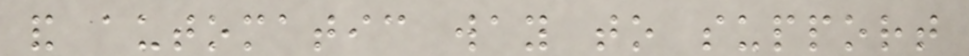and automatic way to support
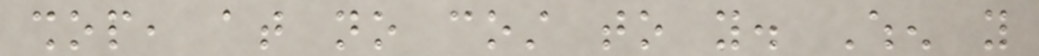shop, at no cost to you. When you
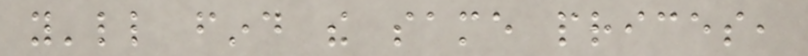you'll find the same prices,
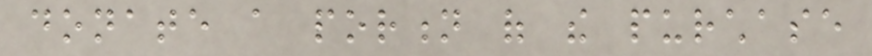donate a portion of the purchase
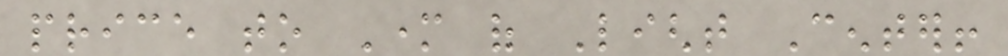price to Mother of Light Center!
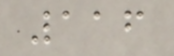116
